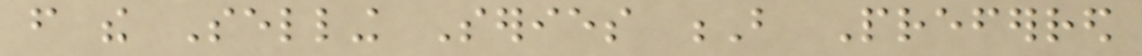from the Selling Series B Preferred
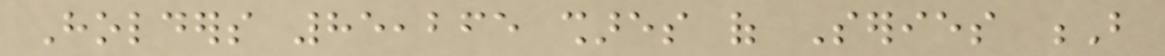Holders 85,265 shares of Series B
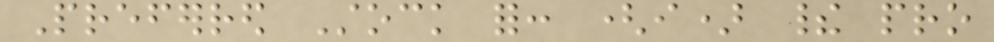Preferred Stock for: (i) their pro
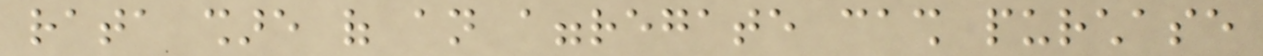rata share of an aggregate cash purchase
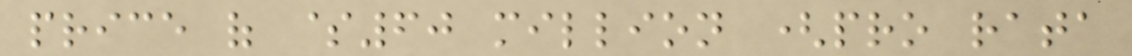price of $60 million (pro rata
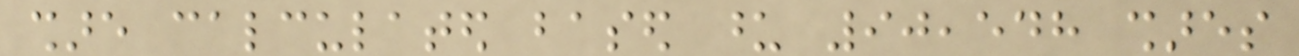share calculated based upon 90,548 shares
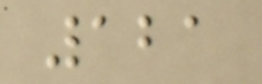121
